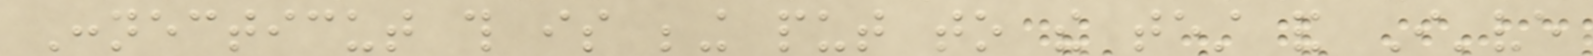Connecticut this is being put to the test and I've
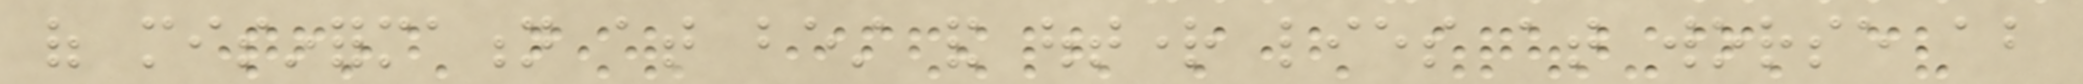of misinformation at best and outright lies at worse about
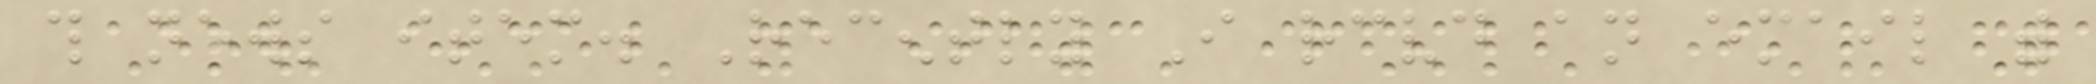this news item. Recently I received an email with
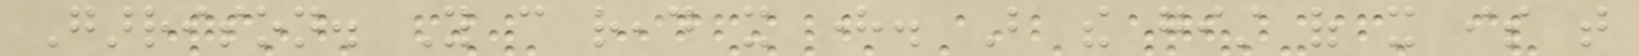Garrison. You can read it here. But the gist of it is that
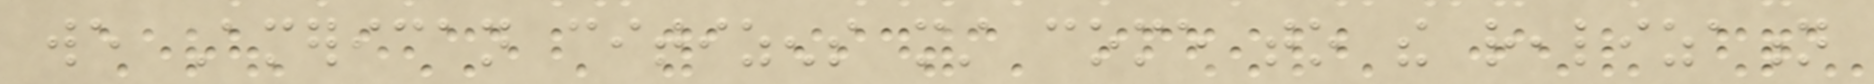we American citizens must come to the realization
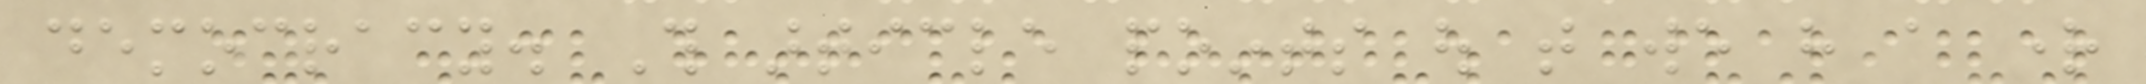democracy. This article points out that we have a right
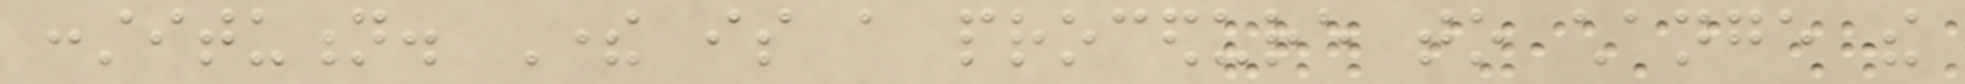constitution. There is a procedure to change the
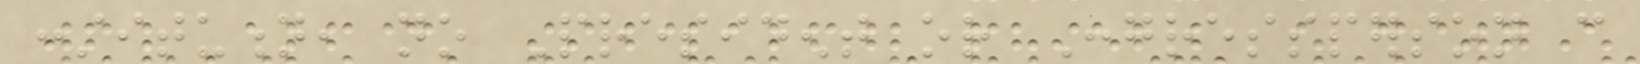constitution, no President or Congressperson can
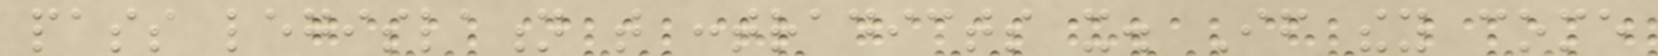pass legislation that contradicts it. If they come
